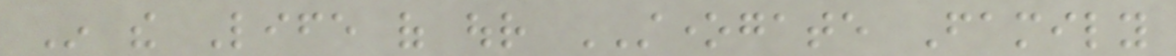In the Life of our STONEGATE Family
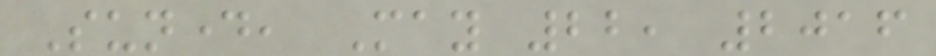Sunday, May 22, 2016
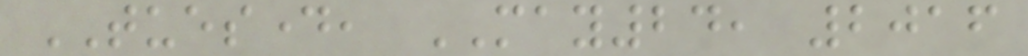TUESDAY, MAY24, 2016
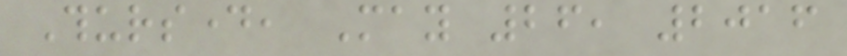Thursday, May 26, 2016
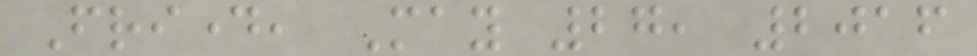Friday, May 27, 2016
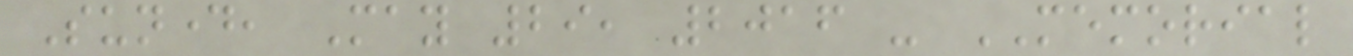Sunday, May 29, 2016 - MEMORIAL
